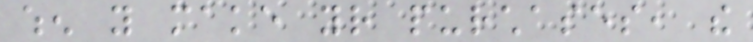when you make your purchases, the
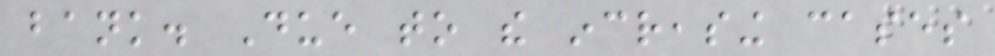bank. Due to the increasing cases
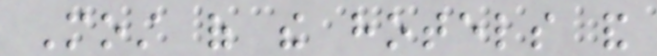Most of the hotels and
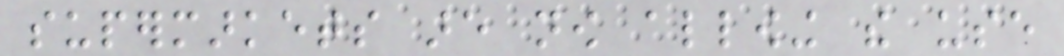supermarkets are now allowing the use
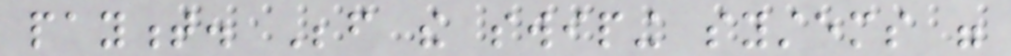payment. Before the swiping systems were
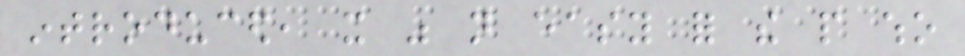introduced, it was not easy for the people who
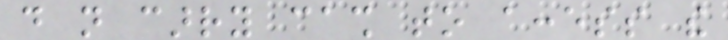do not carry cash to access the
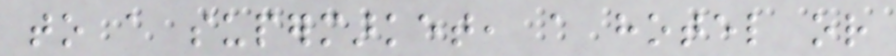to a supermarket, a hotel or
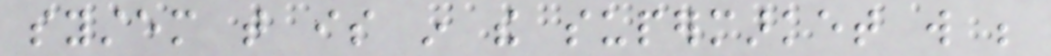system that is in the supermarket will be
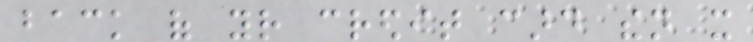back of your credit card then it
